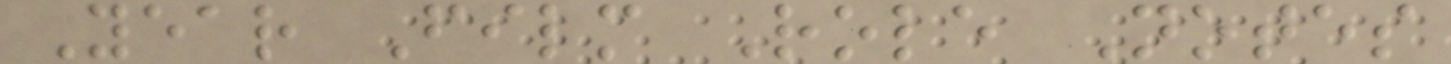Year Film Role Notes
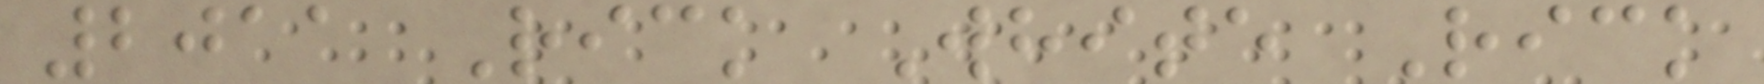2011 Rick White Rick
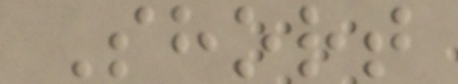Short
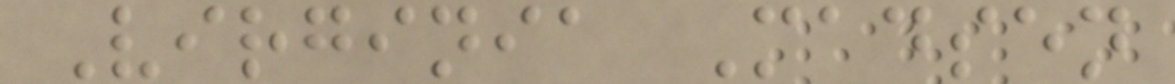Virginia Madsen
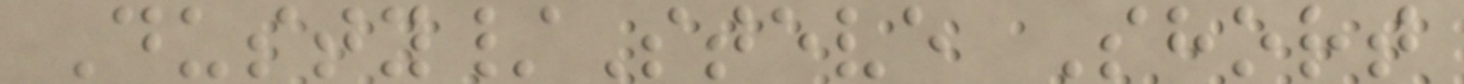Dusty/Steve Short
